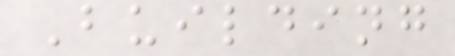Building
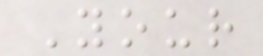Your
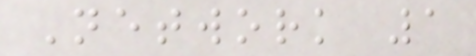Network 1
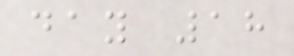day 18
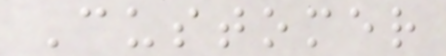Customer
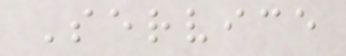Service
